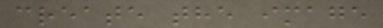create the image
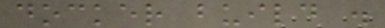docker build .
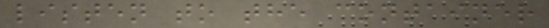listen to the container
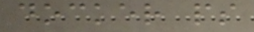docker ps
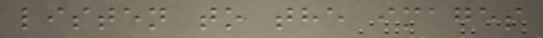listen to the images
